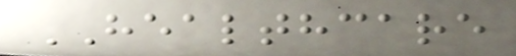HEALTHCARE
